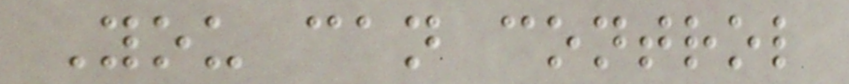You can control
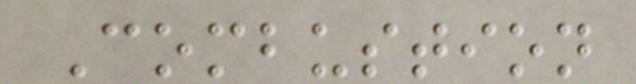Combustion
